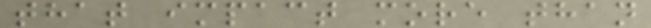that impact more than
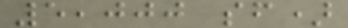5,000 sf)
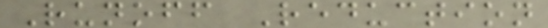Runoff Reduction
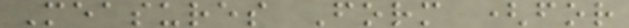Measures Form (for
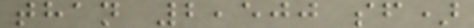than 2,500 sf)
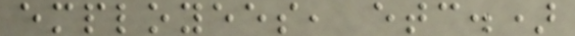employees, etc.)
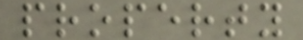property
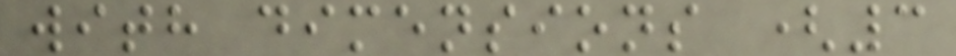with dimensions (3
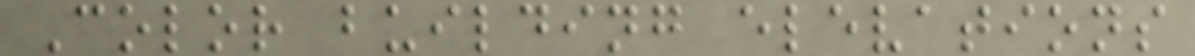Color building elevations
